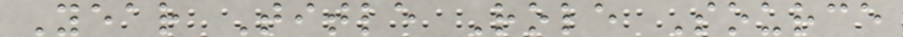Year Title Role Source
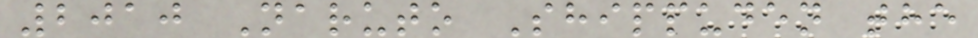2010 Naruto Shippuden the
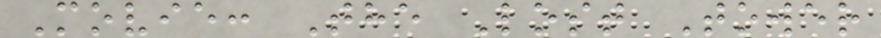Movie: The Lost Tower
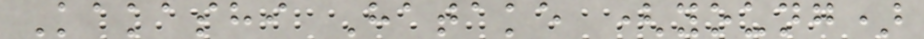Kakashi Hatake (young)
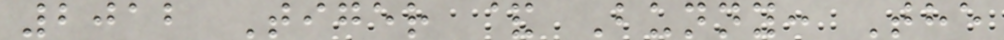2012 Tiger & Bunny: The
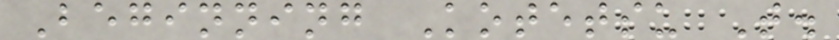Beginning Kotetsu T.
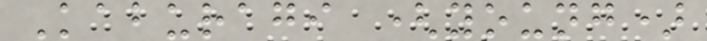Kaburagi (young)
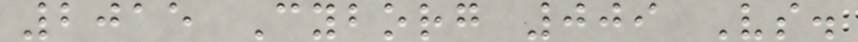2015 Cyborg 009 Vs.
